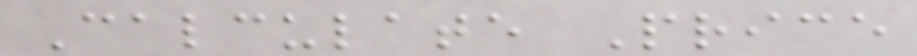Calculate Price
